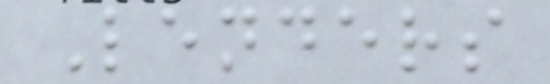Lenders
